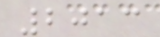2013
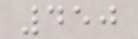450
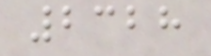2328
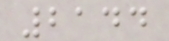2144
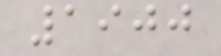1900
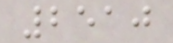2510
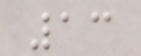13
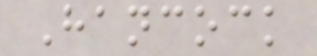Hancock
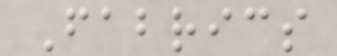Fabrics
